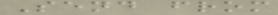Send from
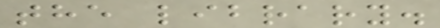the library.
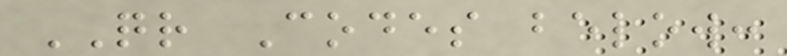QR Codes below:
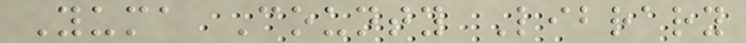Yuma County Library
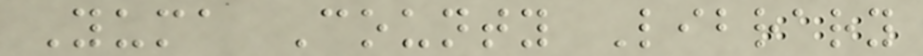Yuma County Library
